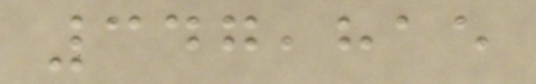347,815
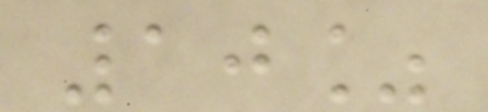10%
